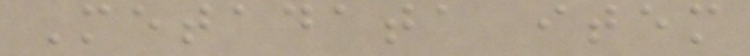Metadata item
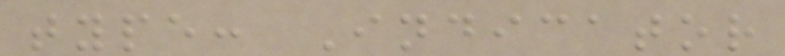type: Indicator
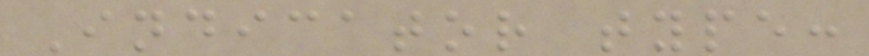Indicator type:
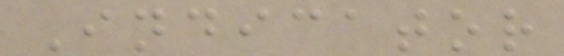Indicator
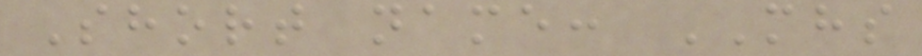Short name: MHS
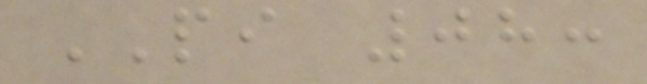PI 08:
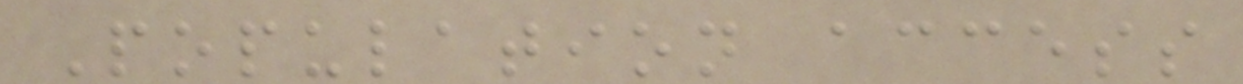Population access
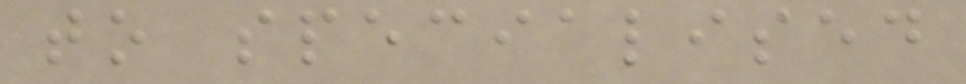to specialised
